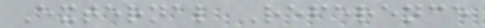External Reference
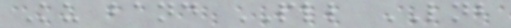Ku band PLL LNB
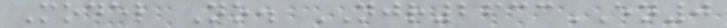Model No. NJR2633EN0
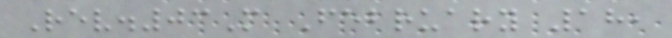Rev.03M February 18,
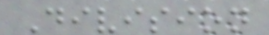Division
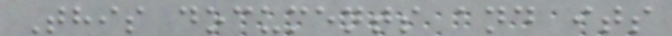This documents and its
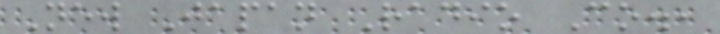New Japan Radio Co.,
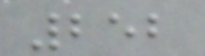252
